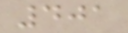401
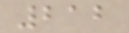212
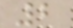2
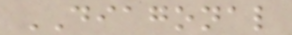DIAGONAL
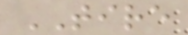TIRE
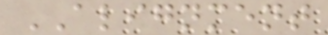ALIGNMENT
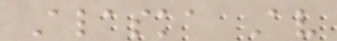Alaska Av
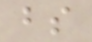bs
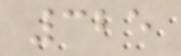325
